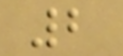2
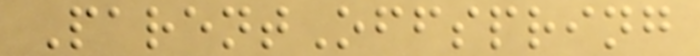ParentOffspring
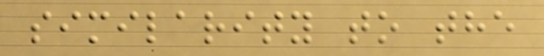similarity to the
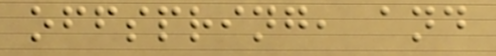offspring, and
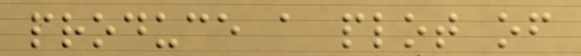produce a plot of
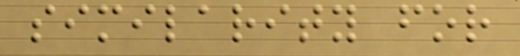similarity for
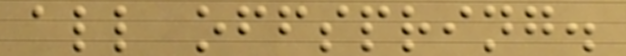all offspring.
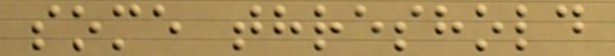some threshold
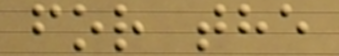for the
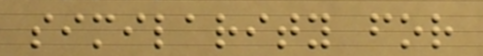similarity for
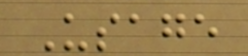Usage
